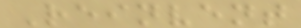Reinvent
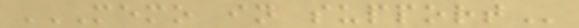MEMO IN SUPPORT
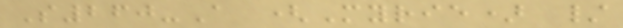S260-A (Myrie) /
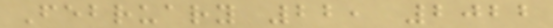February 22, 2022
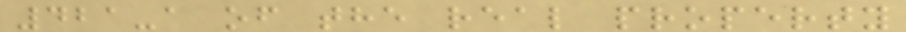421-a of the real property
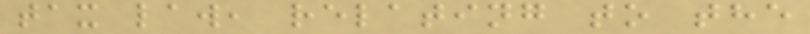tax law, relating to the
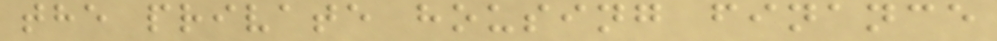the private housing finance
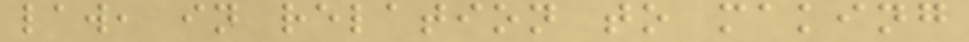law, in relation to making
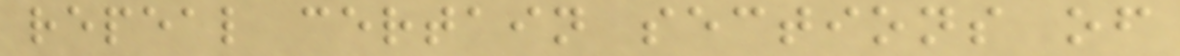repeal certain sections of
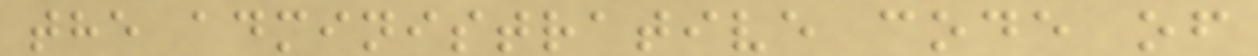the administrative code of
